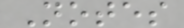Notes
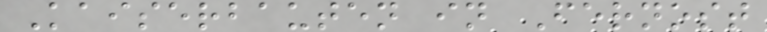Kaiserbauten in Fernost
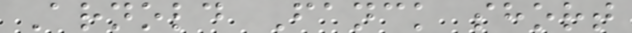Arnold Fanck short
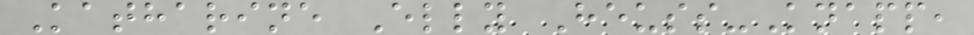Katharine Elly Heuss-Knapp,
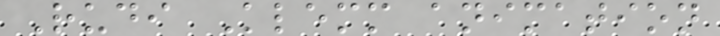Rudi Klemm animation
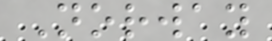Norway
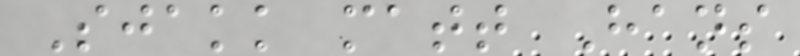Sjakk matt Hans
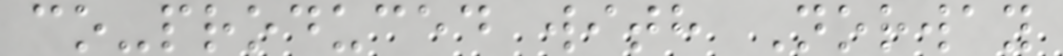co-produced with Norway
